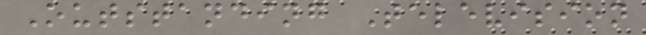Outstanding Television
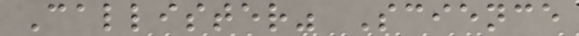Callister" Science
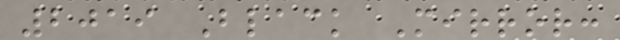2019 Black Mirror:
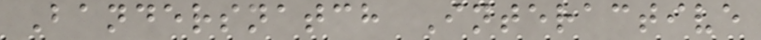Bandersnatch Interactive
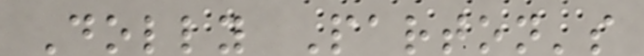Dolly Parton's
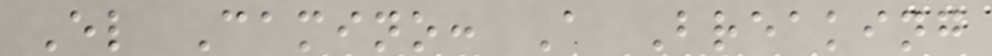El Camino: A Breaking
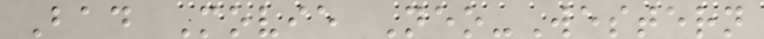Bad Movie Neo-Western
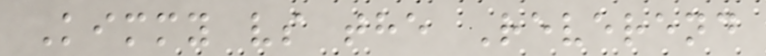Kimmy vs the Reverend
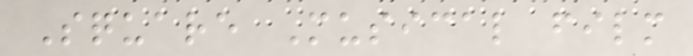Square Musical film
